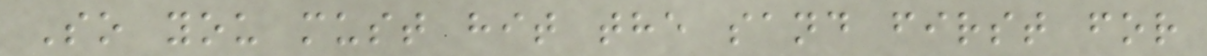So you must hit the sand first for
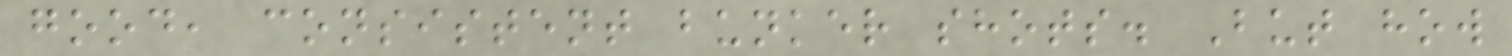good, consistent bunker shots. But how
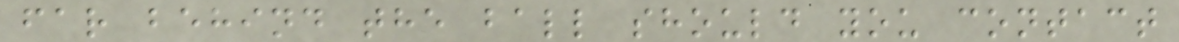far behind the ball should you contact
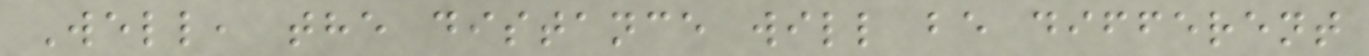Well, the distance will be different
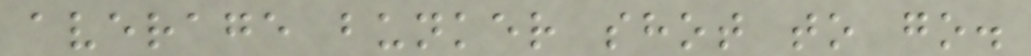average bunker shot to go.
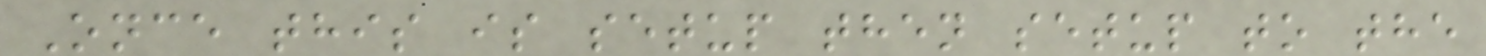Once this is setup then setup to the
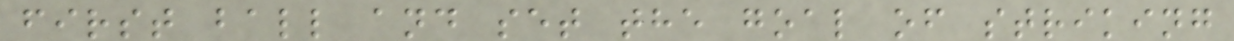first ball and set the goal of striking
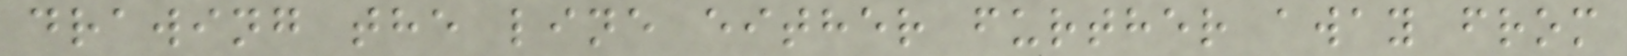drawing the line either further away from
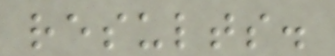results.
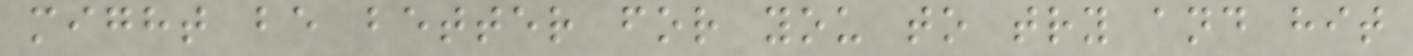might be better for you to try and hit
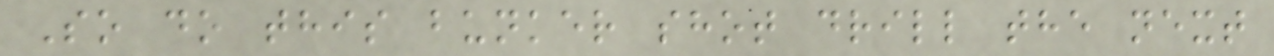So do this bunker shot drill the next
